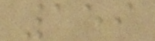159
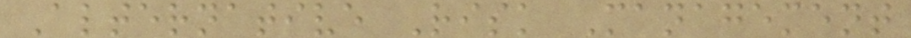Alternative Risk Management
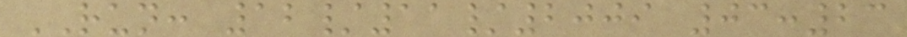RUN: 12/11/2009 03:23
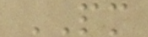PM
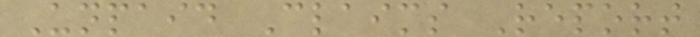Unpaid Claims Report
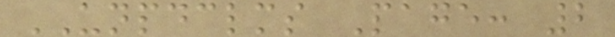UNPDCLMS Page: 2
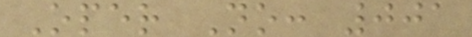Oper No: 001
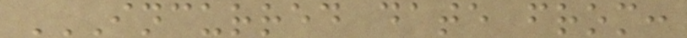INCURRED DATE FROM:
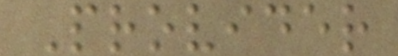Provider
